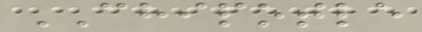CHIPOTLE
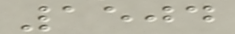1504
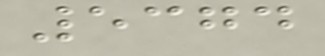5374
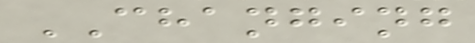CHANGING
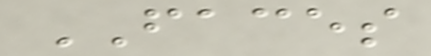FACES
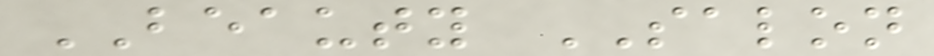BEAUTY SALON
